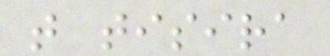t tisira
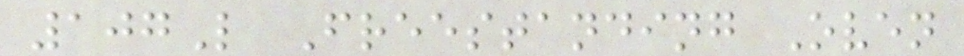107L Freestanding Oven
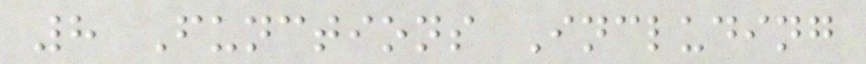8 Functions Including
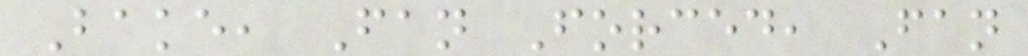Bake, Fan Forced, Fan
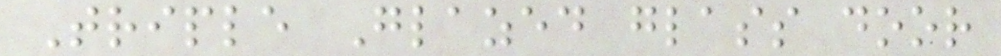Triple Glazed glass door
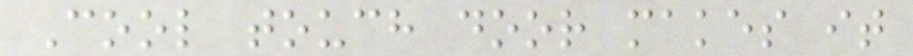Cool touch door makes it
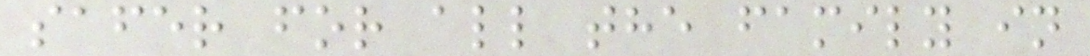safer for all the family in
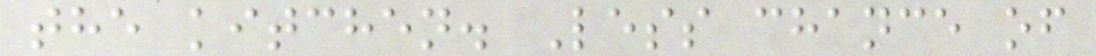the kitchen. Less chance of
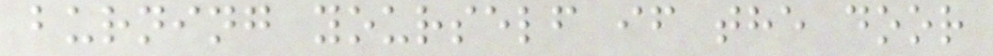burning yourself if the door
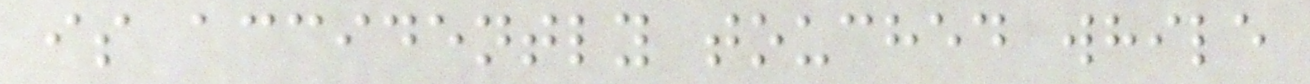is accidently touched while
